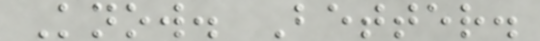Know. Better.
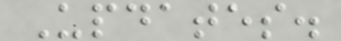Updates.
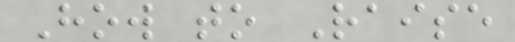How to Raise
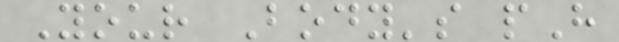Your Body's pH
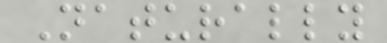Naturally
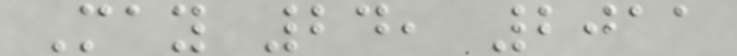May 24, 2011
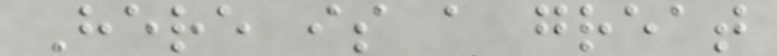Here is a great
